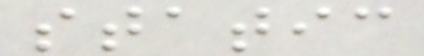static
